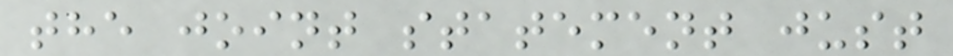the joint statement just
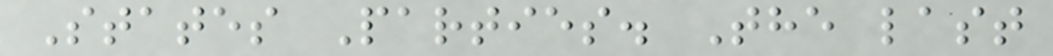States Parties. The last
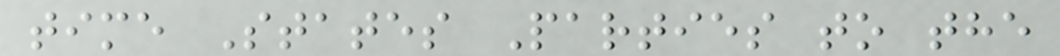time States Parties to the
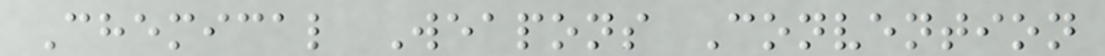Chemical Weapons Convention
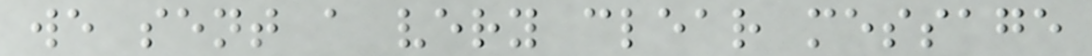we sent a very clear message
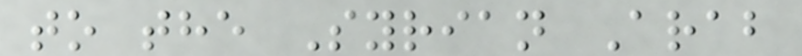to the Syrian Arab
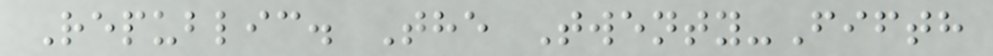Republic. The Twenty-Fifth
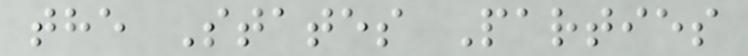the States Parties
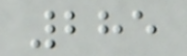285
